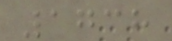1738
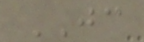JC
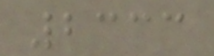2333
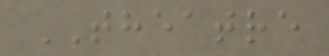THEATRE
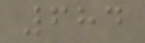684
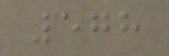578
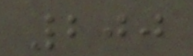200
